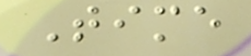Time
